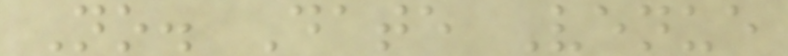No. Date Venue
